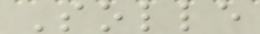Solle
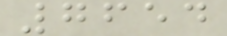7654
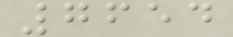7654
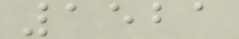1521
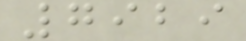7929
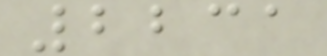2231
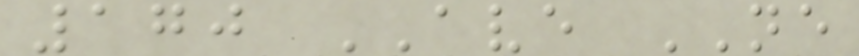170 AVE NE
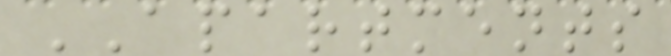APARTMENTS
